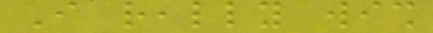I really wish
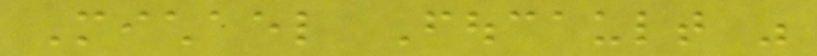Michael Foucault was
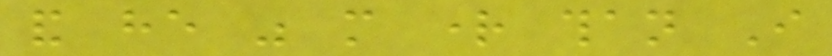and he was more right than I
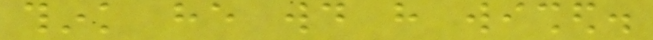think he would have wished.
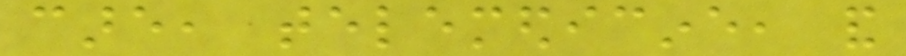care, telemedicine, and
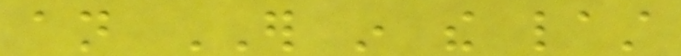an ER in the last
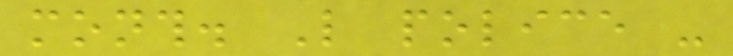month. Like police -
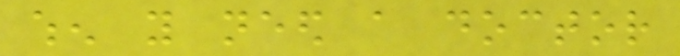when you need a doctor
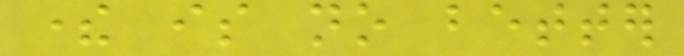there is no better
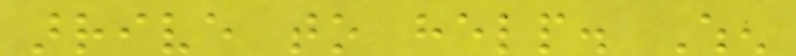arrive to help. When
